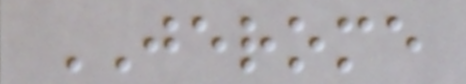JEROME
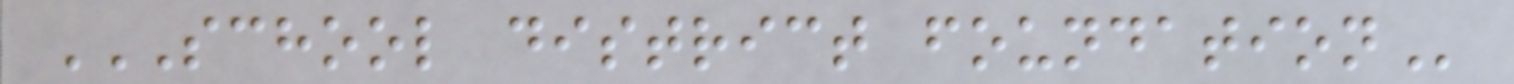SCHOOL DISTRICT FOUNDATION
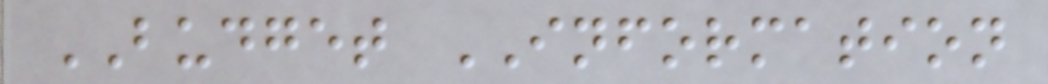BUDGET INFORMATION
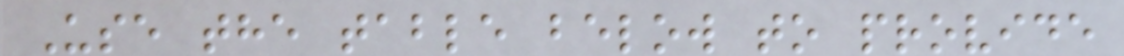Use the table below to provide
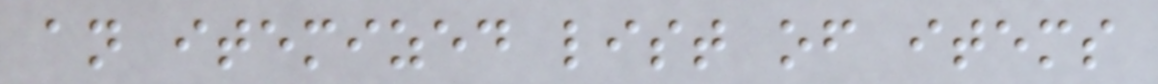an itemized list of items
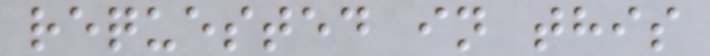requested in this
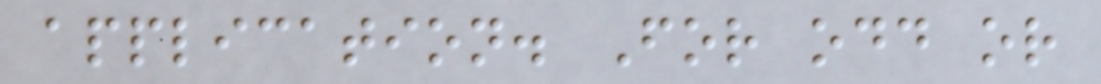application. For odd or
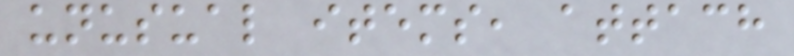unusual items, attach
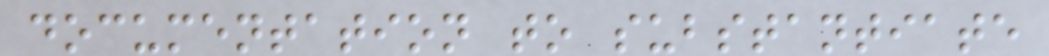documentation to substantiate
